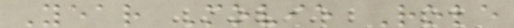Year Movie Role
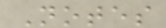Notes
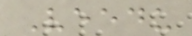Veedu
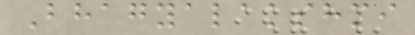Bhagyalakshmi
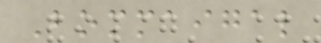Bommaigal
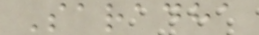Saradha
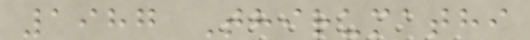1987 Thirumathi
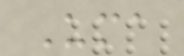Uma
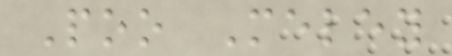Poo Meley
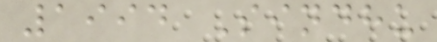1994 Sindhu
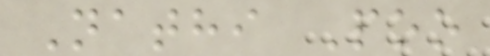Nathi Poo
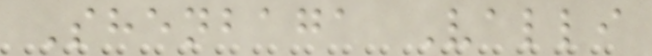Shenbaga Valli
